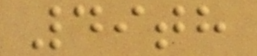49th
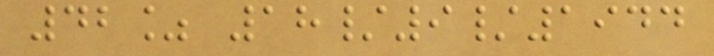42% 18/9/1944
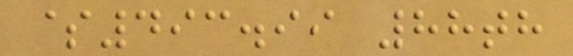$493.99 88th
